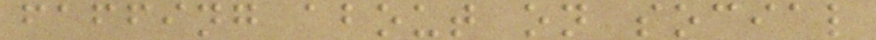faffing about on social
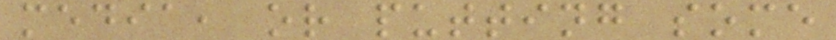media, or putting some
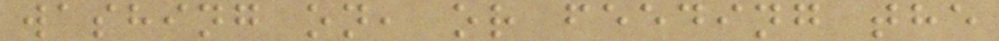washing on, or feeding the
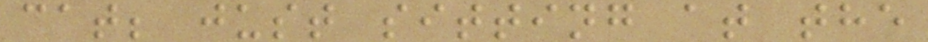cat; just sitting at the
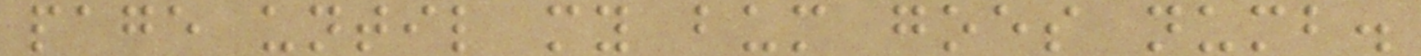page until my bum goes numb.
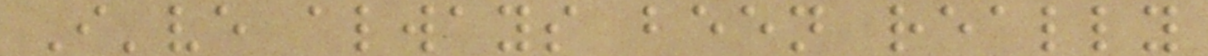I've always been really
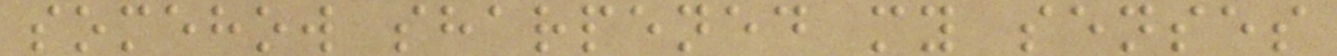somehow sharpened my senses
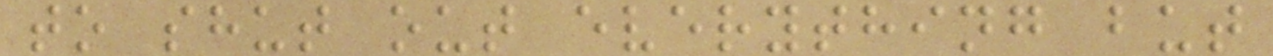to shut out everything but
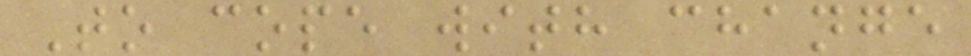To cope with change
